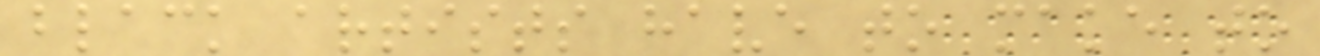black artists have to make to
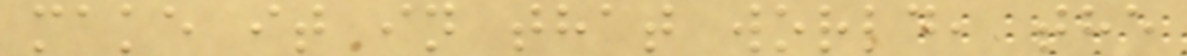make it in that world, the
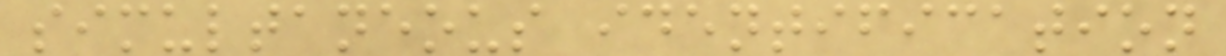simultaneous identification
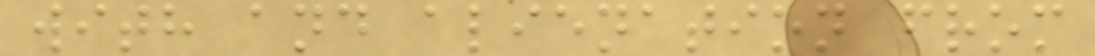with and alienation from
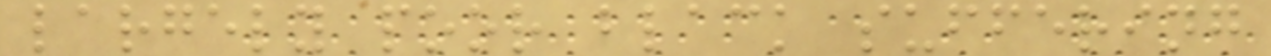largely poor black suffering
